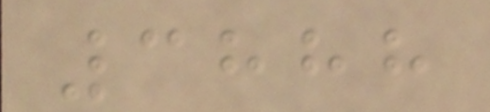3888
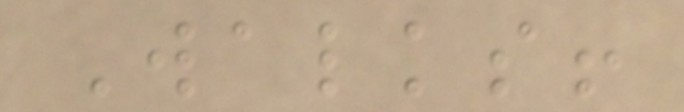Walks!
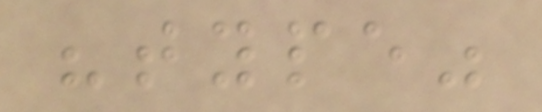"type"
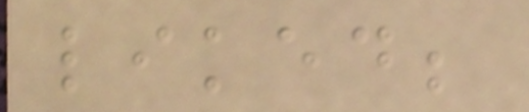liked;
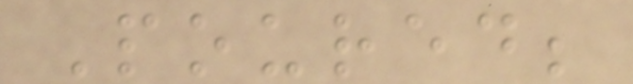Poured;
